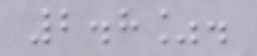2.8%.
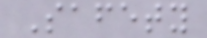Safety
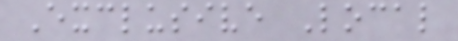Exclusive Local
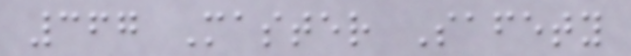367 Master Safety
